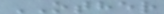OTHER
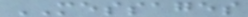MESSAGES
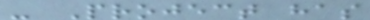- Project has
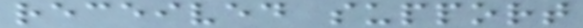received support
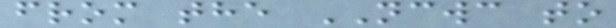from the NCWC to
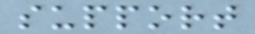support
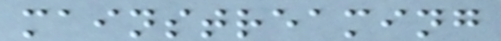mainstreaming
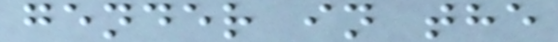gender in the
